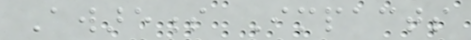Awareness Impacts
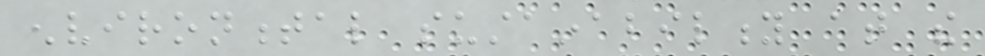environmental sustainability at the
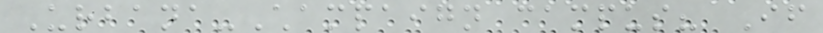Urbana-Champaign campus? If
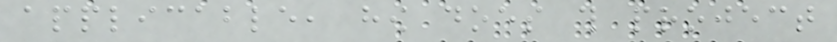applicable, how does this project
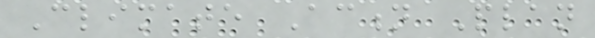Climate Action Plan
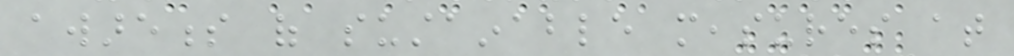awareness of sustainable measures at
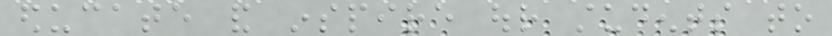educate and inspire our students to
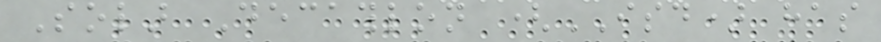Solar Decathlon (ISD) has
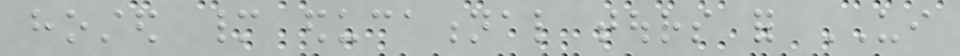hosted many educational tours for UI
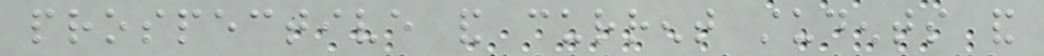prospective and current students and
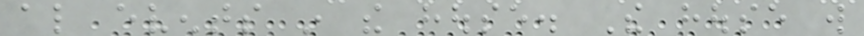also events in the house. The house will
